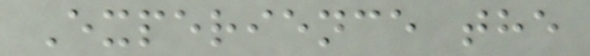Experience the
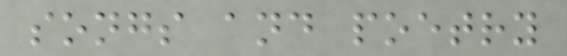songs and poetry
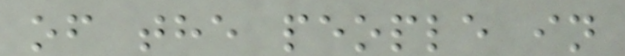of the people in
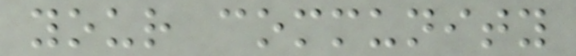your community
